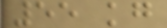55 kg
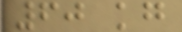60 kg
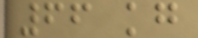66 kg
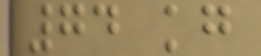74 kg
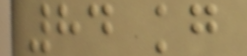84 kg
